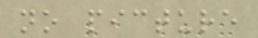no picture
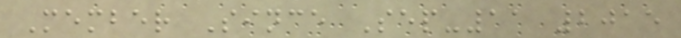Member Since Sep-11 2015
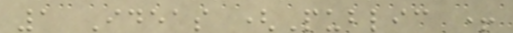1 Ideas (Public +
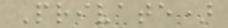Private)
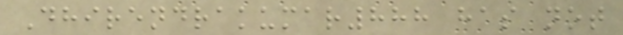Dhirendrakumar888 has not
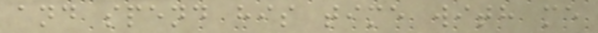and spend his time with me
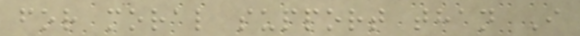for moral support than I
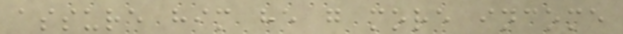assure him he g more income
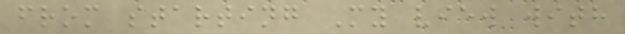from starting My view with
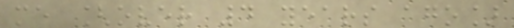me [over 4 years ago]
